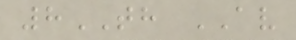8TH AV
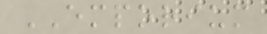EMPORIUM
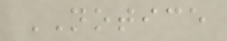NOTICE
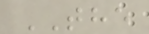THE
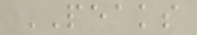PEAKS
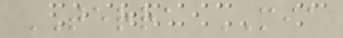TERRA MIA
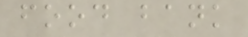food bank
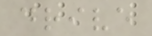drive
